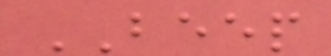BEEP
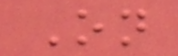On
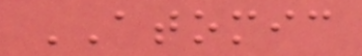ATOMIC
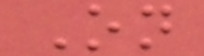On
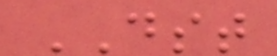DST
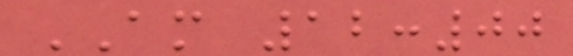AM 12:00
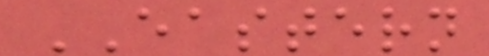EASTERN
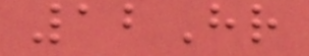12Hr
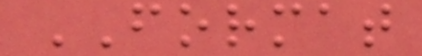FORMAT
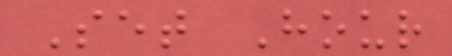Set Hour
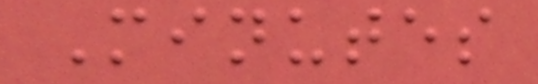Minutes
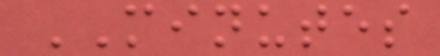MINUTES
